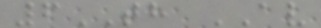6TH AV
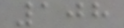108
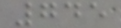745
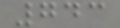743
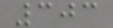303
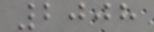2008
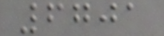6701
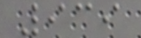939
